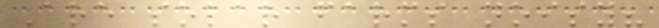Are solar farms noisy?
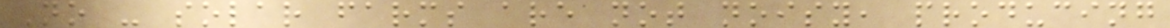No - solar farms are not noisy, producing
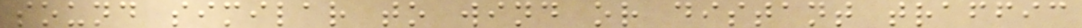sound similar to wind or distant traffic
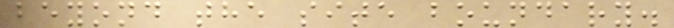beyond the site boundary.
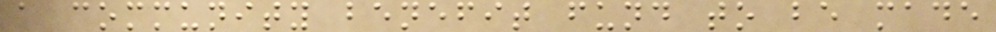a community benefit fund to be made
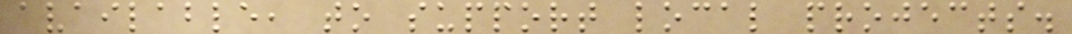available, to support local projects.
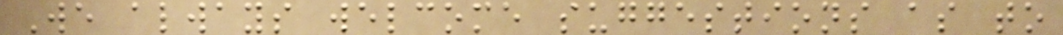We always welcome suggestions as to
